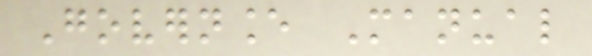Governance Manual
